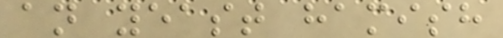an yeast hamish
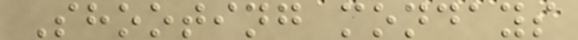Shooting mondays
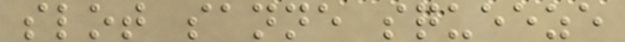slot sanne squeeze
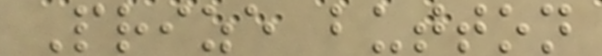Prize button
